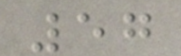57
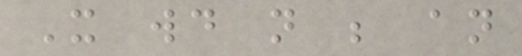It would not be an
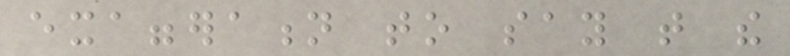exaggeration to say that the
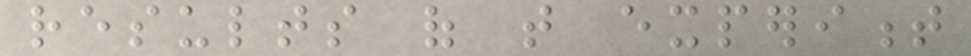results of that experiment
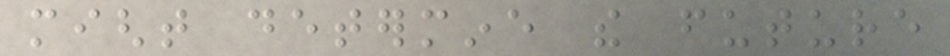might determine the future
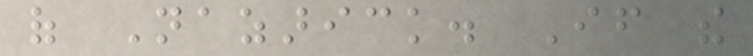of Nazarick. If the
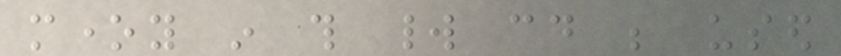money in this world could be used
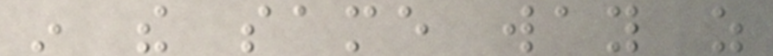in the same way as
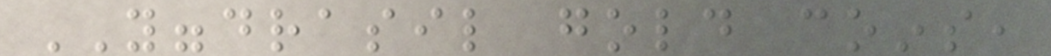YGGDRASIL gold coins,
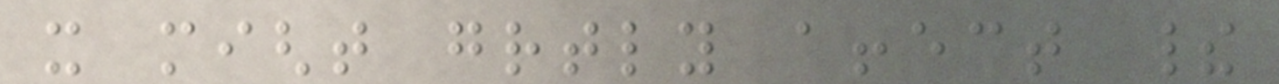it might greatly affect their
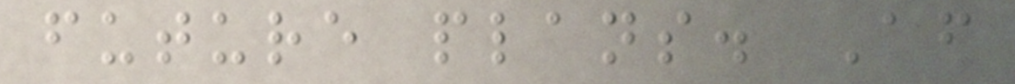future plans. After
